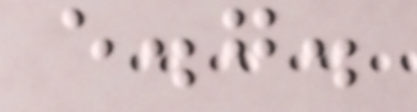e.g.
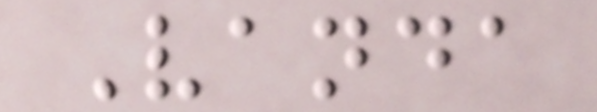Vanda
